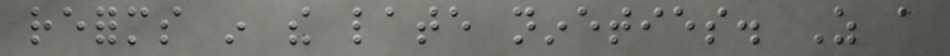reforms in the late nineties. As a
